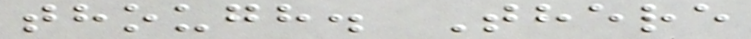though. There
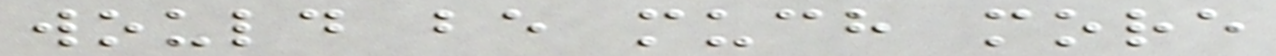would be much more
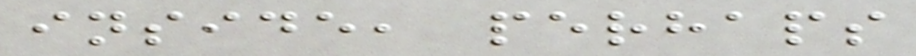inside, perhaps
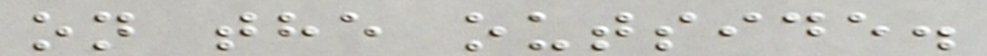on the outside.
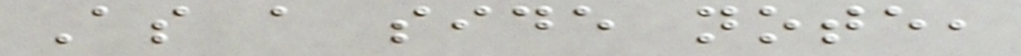As a side note,
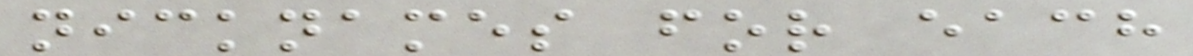nicknames for each
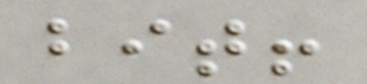bit!
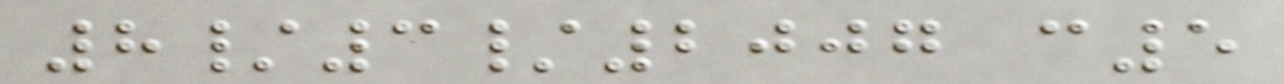8/3/2007 c5
